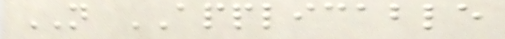NOT APPLICABLE
